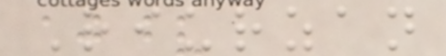Riurzan
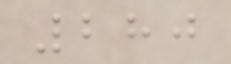280
